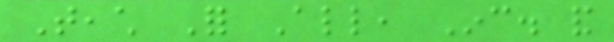Teach For All, Inc. and
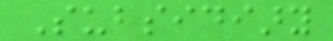Subsidiary
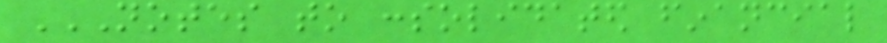NOTES TO CONSOLIDATED FINANCIAL
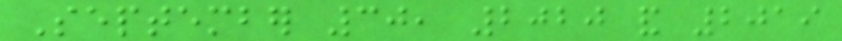September 30, 2020 and 2019
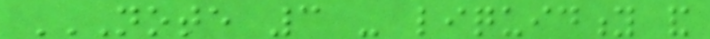NOTE 3 - LIQUIDITY AND
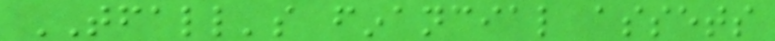TFALL's financial assets
